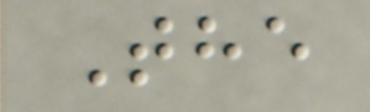The
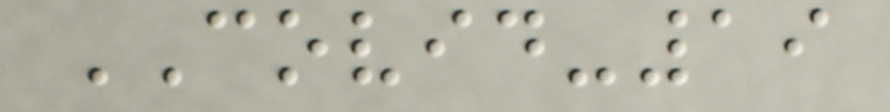COVID-19
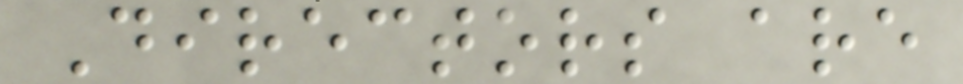Directors are
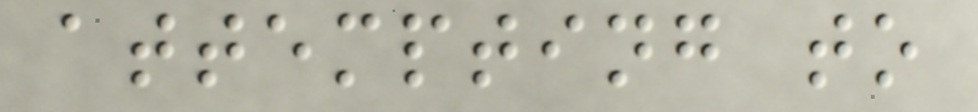attempting to
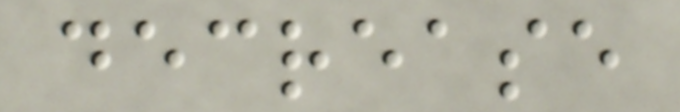decrease
